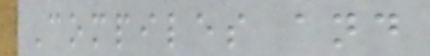Compiles and
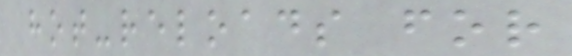hot-reloads for
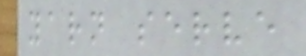yarn serve
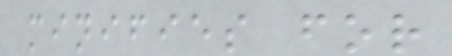minifies for
